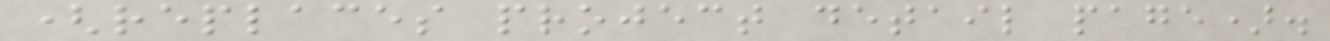(replaces project detail page).
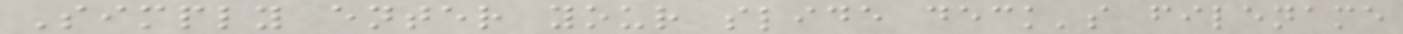Simply enter your slide deck's filename
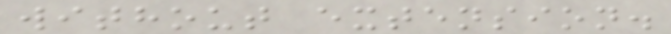without extension.
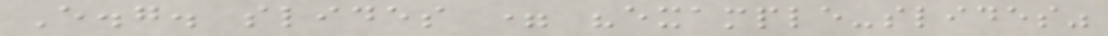E.g. slides = "example-slides"
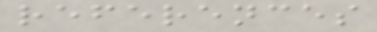references
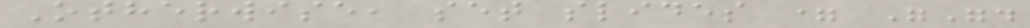Otherwise, set slides = "".
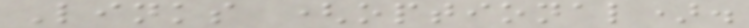Links (optional).
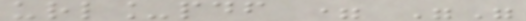url_pdf = ""
